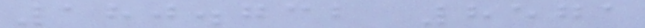180.732 8571
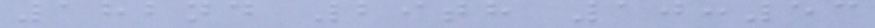182nd 29th 10:53
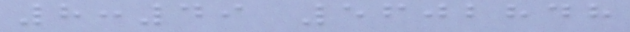8:49 5602848
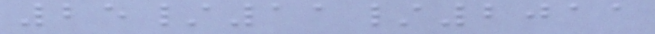25/11/2011
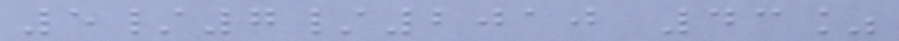5/7/2010 43%
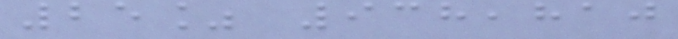25% 938,810
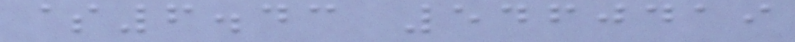$6.43 5460419
